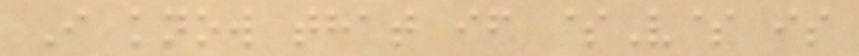I know that if $V$ is
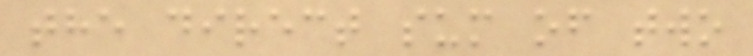the direct sum of two
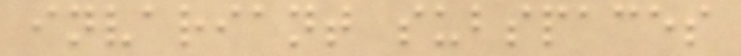invariant subspaces
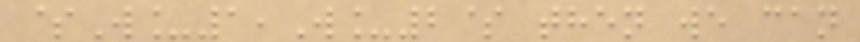$W_1,W_2$ then we can
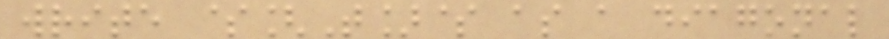write $[T]$ as a diagonal
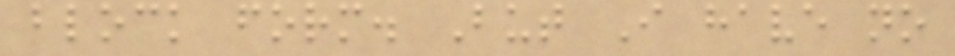block form. But I have no
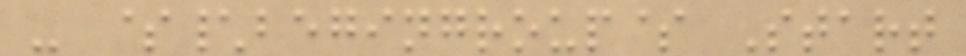- $\begingroup$ Start
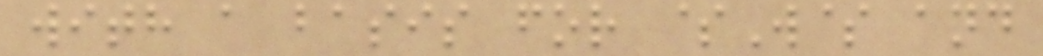with a basis for $W$ and
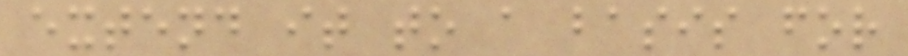extend it to a basis for
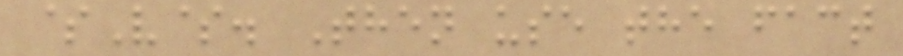$V$. Then use the fact
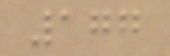177
